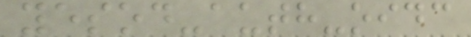yesod-auth-oidc
